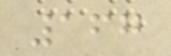167
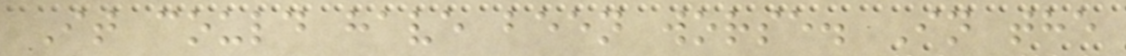It could have been worse. In the
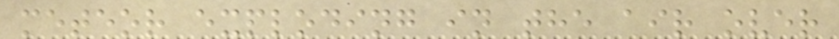meteor exploding in the air over
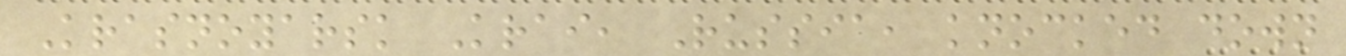Krasnoyarsk Krai, Russia, knocked down
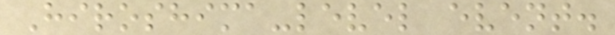Hiroshima-level event.
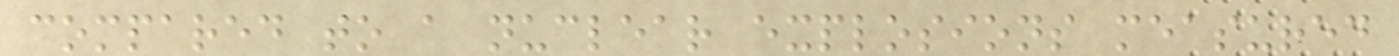compared to a nuclear explosions measured
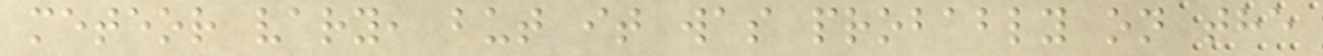meteor vary, but it was probably on the
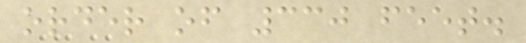order of 330 feet.
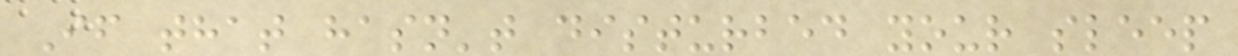If that hasn't disturbed your sleep
